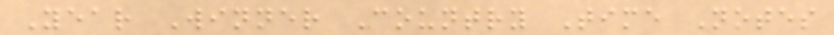Year Winner Country Time Notes
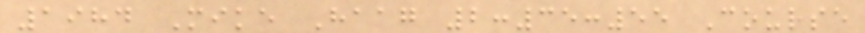1984 Mike Haag 2:35:55 Course
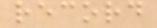record
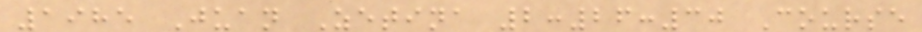1985 Juan Zetina 2:26:30 Course
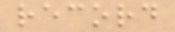record
